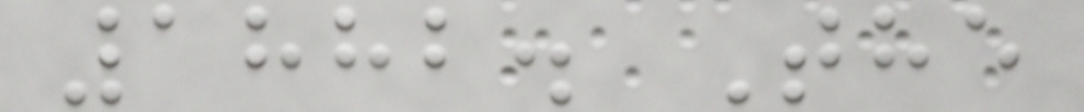1882. The
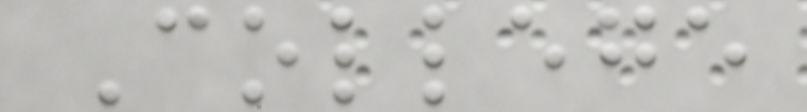College
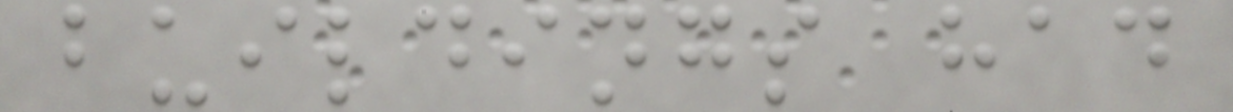buildings had
